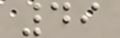49
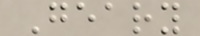Geary
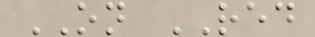ON RED
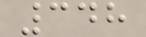348
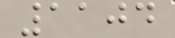1104
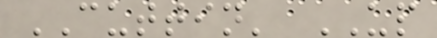CUTTIN' UP
